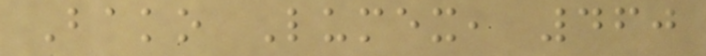Bako Lumex, 460
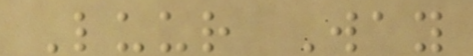Luur Way
